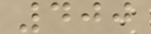400
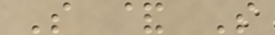S & S
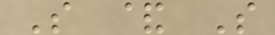S & S
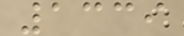1339
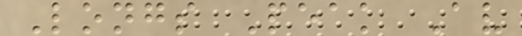Longs Peak Av
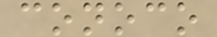conoco
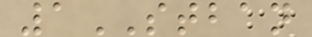1STBAN
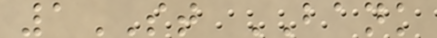1ST BANK
